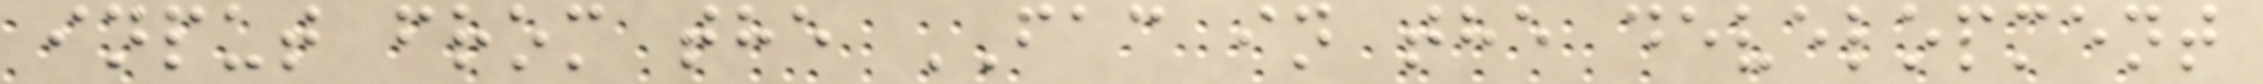input from the FAC in the development
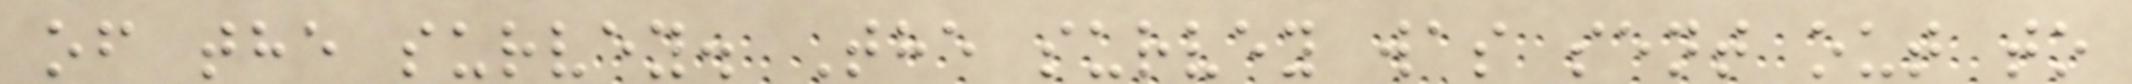of the survey. The survey was sent out to
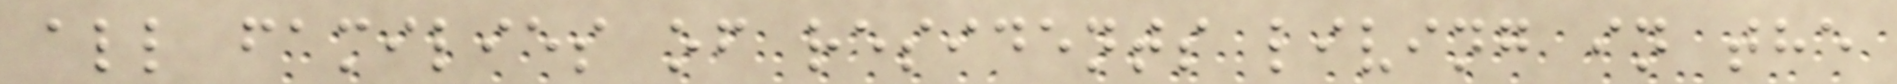all families of residents living in the
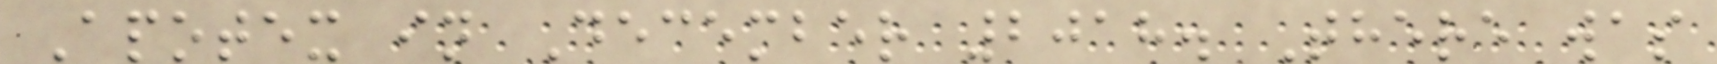Apotex in December 2018. There was
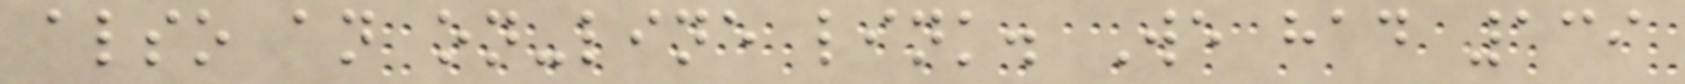also an on-line link. We had 139
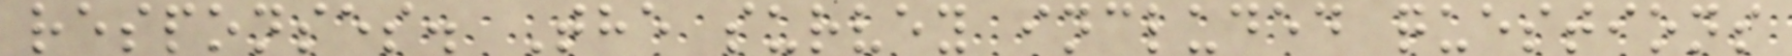responses. The survey included questions
